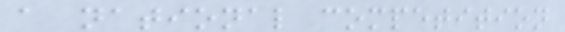a national competition
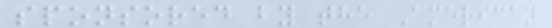sponsored by the American
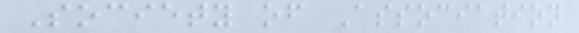Society of Association
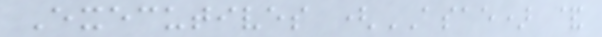Executives (ASAE) &
